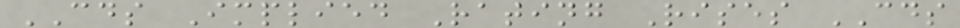CDS Implied Rating Rises CDS
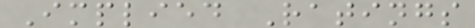Implied Ratings
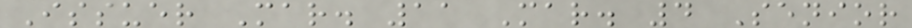Issuer Mar. 11 Mar. 4 Senior
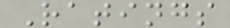Ratings
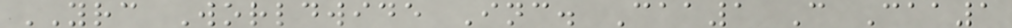YRC Worldwide Inc. Caa1 C Caa1
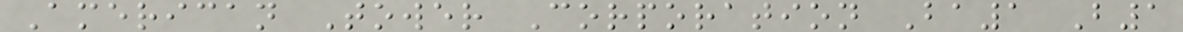American Tower Corporation Ba1 B1
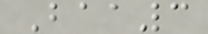Baa3
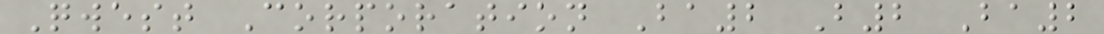Qwest Corporation Ba2 B2 Ba2
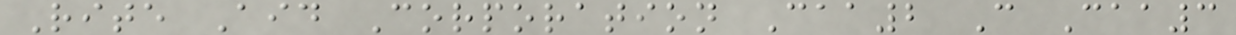Rite Aid Corporation Caa2 C Caa3
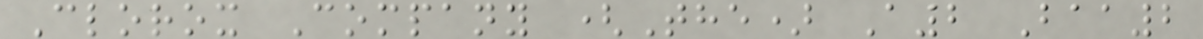Clorox Company (The) A2 Baa2
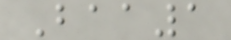Baa1
